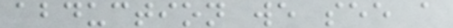abduction we see a
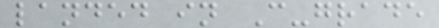landed in C-grade
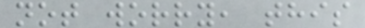not worry, this
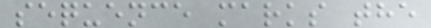sequence marks the
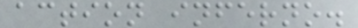action inferno.
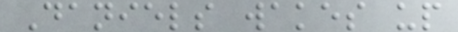Daniels wakes up
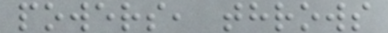powers, throws
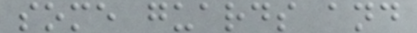some guards and
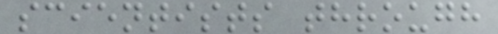scientists through
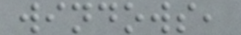windows,
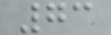73
